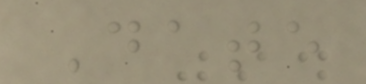Date
